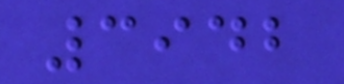3942
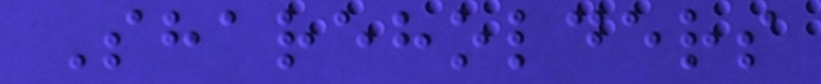Shareholders
